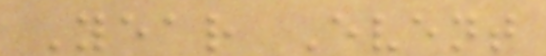Year Event
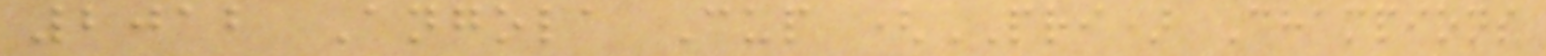2012 Angola Cup (PRI) Champions
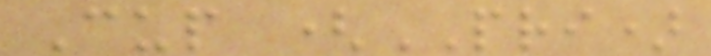Cup (PRI)
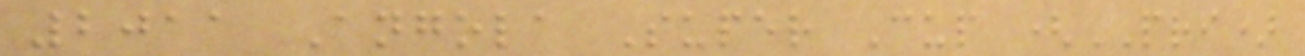2011 Angola Super Cup (PRI)
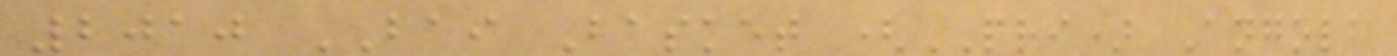2010 BAI Basket (PRI) Angola
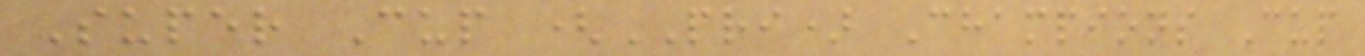Super Cup (PRI) Champions Cup
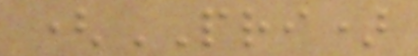(PRI)
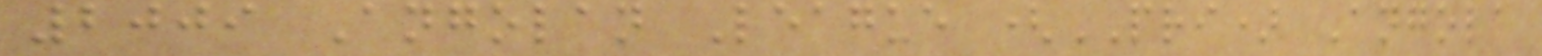2009 Angolan League (PRI) Angola
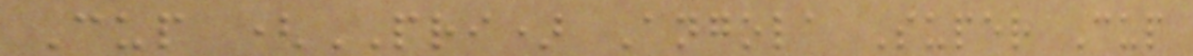Cup (PRI) Angola Super Cup
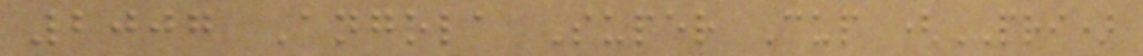2007 Angola Super Cup (PRI)
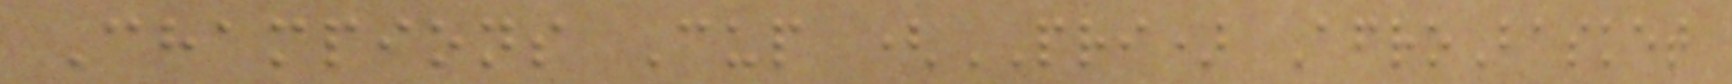Champions Cup (PRI) AfroBasket
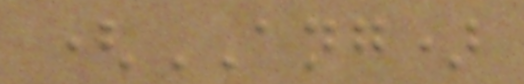(ANG)
